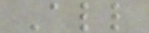All
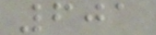601
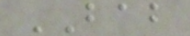BAB
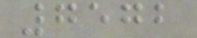7572
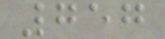757
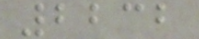2232
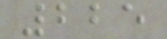225
